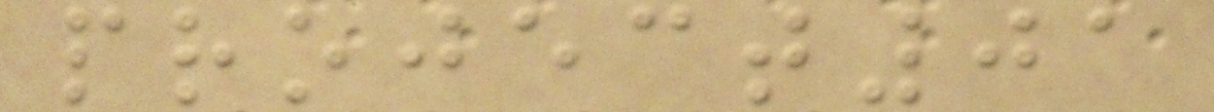project01
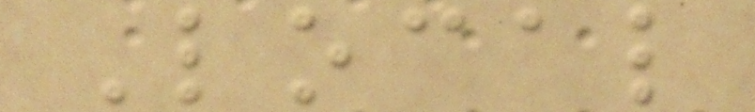Local
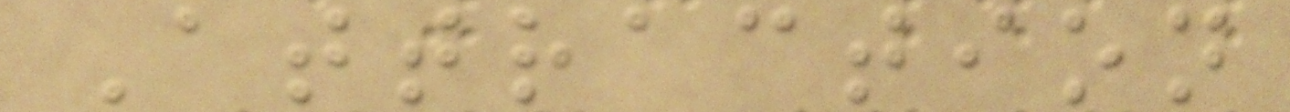Attraction
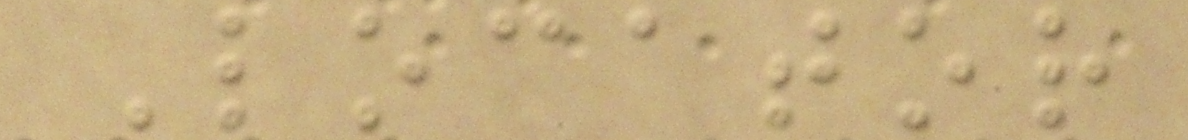Locator
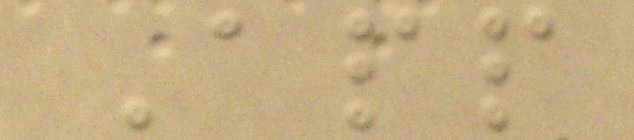App
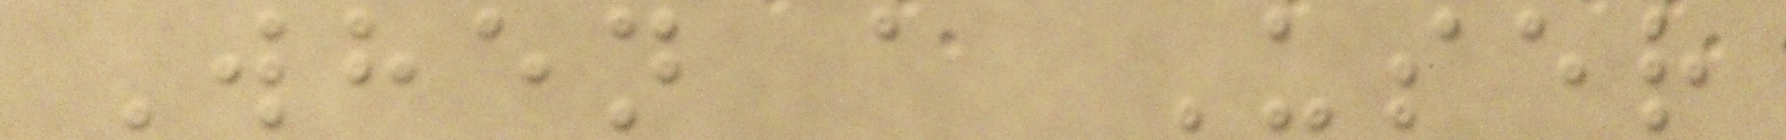When a User
